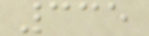335
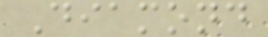Diamond
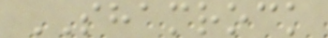SHAMROCK
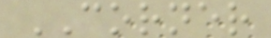CORNER
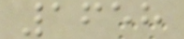1658
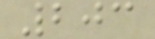203
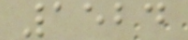1524
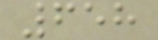658
